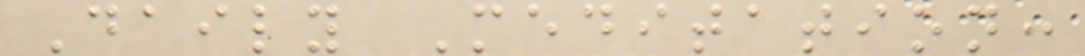Daily Meditation:
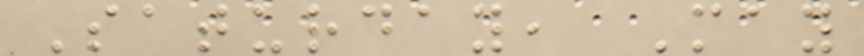Saturday, May
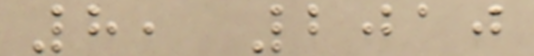8, 2010
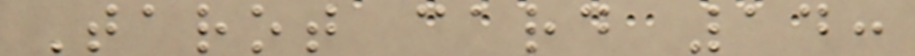Tarot card 14:
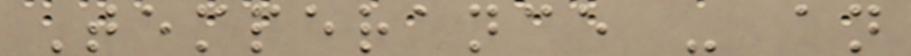Temperance - an
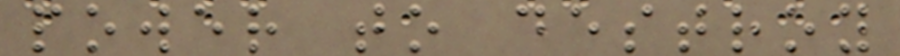power to destroy
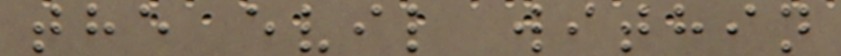the evil within
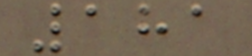181
